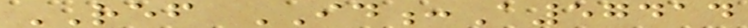REF ID:A57414
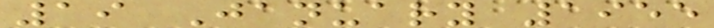19 January 1955
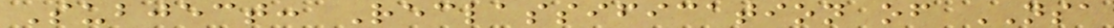Subject: Reclassification of NSA
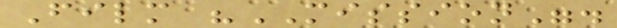Film "MISSION".
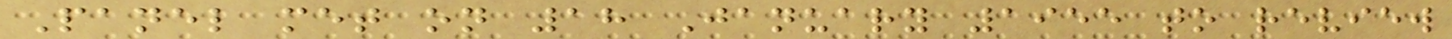Panel met on 18 January 1955 to review
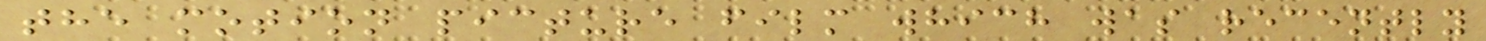the motion picture film which was recently
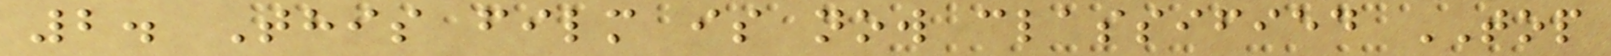2. This film is now classified TOP
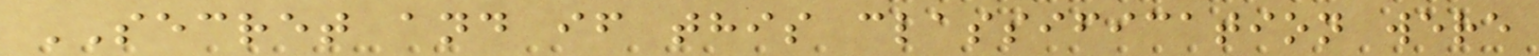SECRET and if this classification were
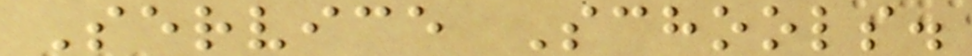Service Schools.
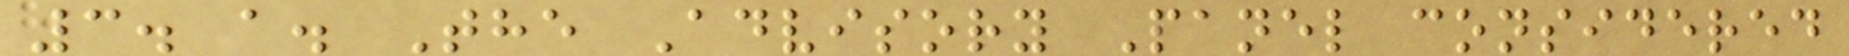3. a. The Advisory Panel considered
